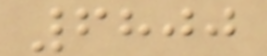6800
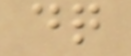dq
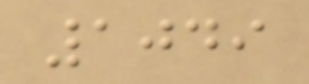1049
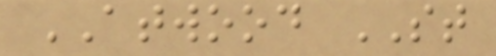ATWOOD ST
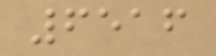6516
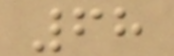68
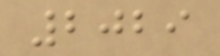2029
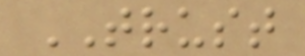TRUST
